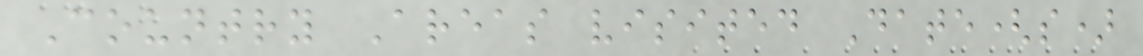Country Areas visited Date(s)
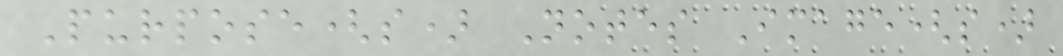Purpose(s) Notes Image(s)
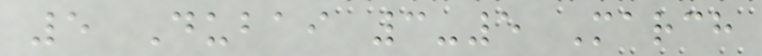5 Dubai 3-5 March
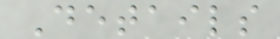Details
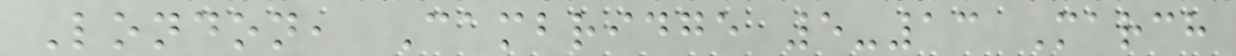London, Cambridge 5-13 March
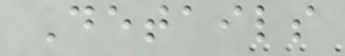Details
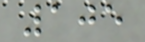105
